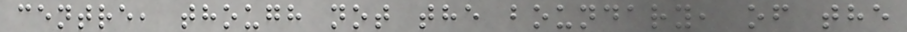centre, though not the boundary, of the
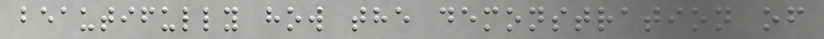beautifully how the demonstration of
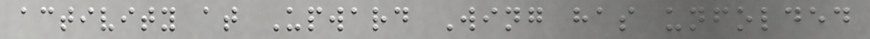activity at Upward Wing has unfolded
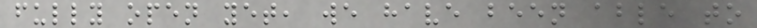fully open yet, we have been able to
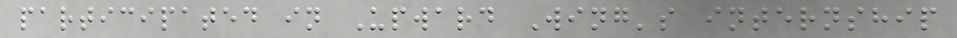participated in Upward Wing's internship
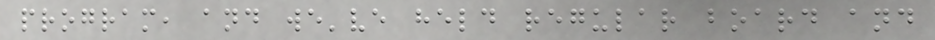program, and we've held regular board and
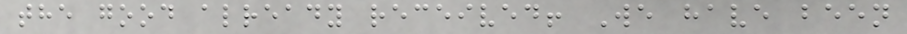the good already received! We have been
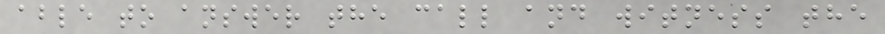able to answer the call and witness the
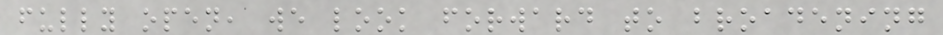fully open, we look forward to broadening
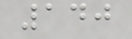140
